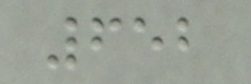652
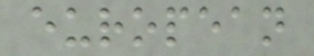european
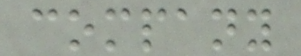company
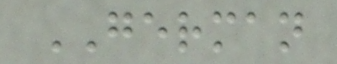GERMAN
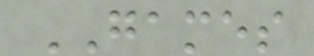GAMES
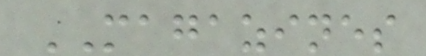MAGAZINES
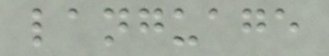language
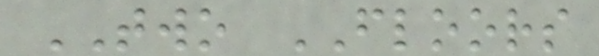TWO FLOORS
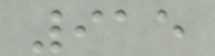915
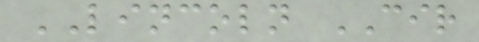LINCOLN CIR
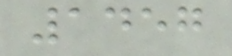1457
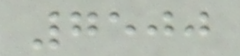7500
